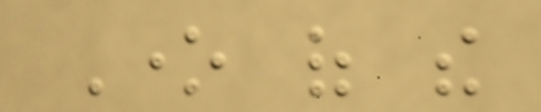One of the
